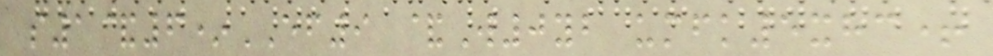s1&6*EF9 &W0yb umfk5xhc+
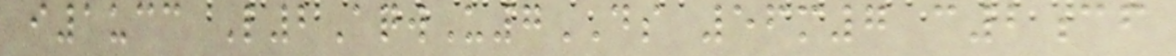i1ucc L2AqwU7DS 56m7 c2cf
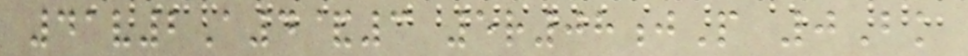41v2A4&3 5r08jP 0Bk
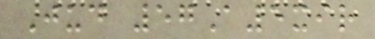Jud 57A5xir
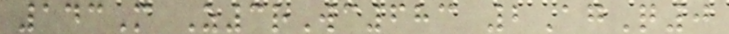143M Z3rWc683 2AgQ0
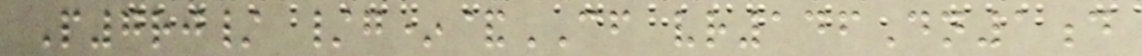P7rj/ /g*&CF vr146Dn1d
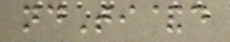ndTi&d
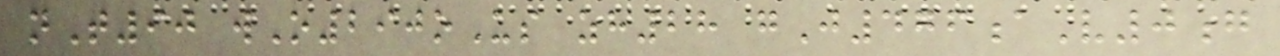nT90 wO290oUs zh28 gJ476aV0g
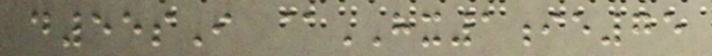d55sI @HX1ie75
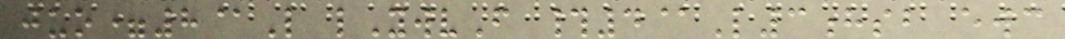juo=8@L lYwvF #4@L3hsb ewc
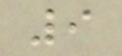9
